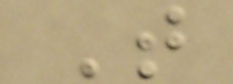T
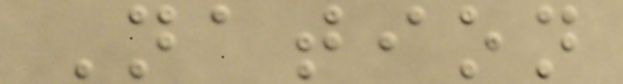Nation
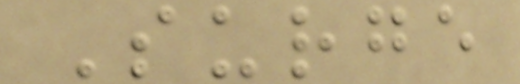Surge
